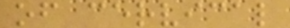of cervical
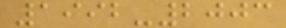1992-2003
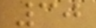30
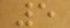5
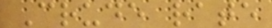Crude rate
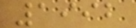1992
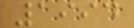1994
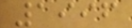1996
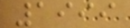1999
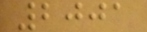2001
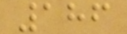186
